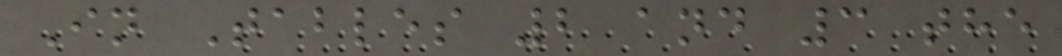In Tables 2 and 3 the
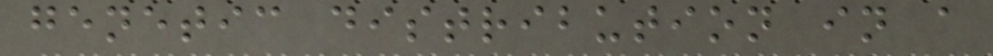genetic distribution in a
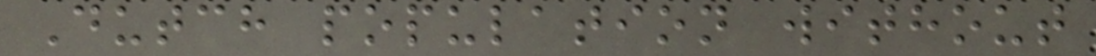Dutch population without
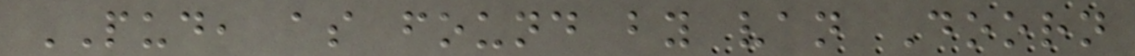PUD, as found by van Doorn
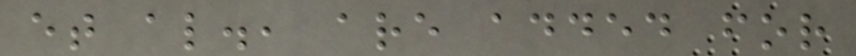et al., are added for
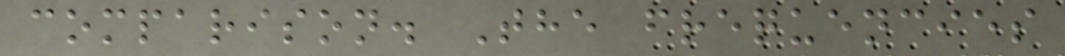comparison. The frequencies
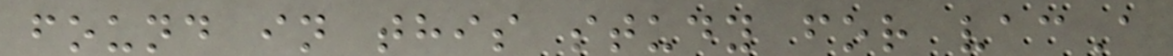found in this study for vacA
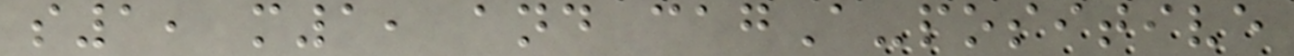s1, m1, and cagA-positive
